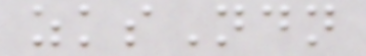zksNdn
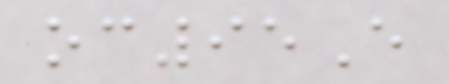oc95E
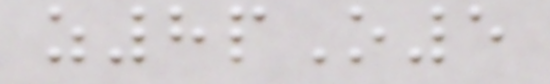z8pO5
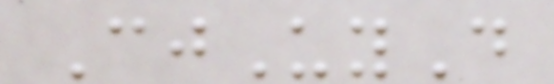CjUyD
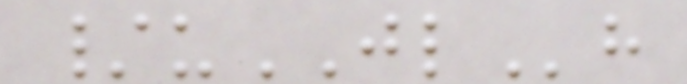/uJLh
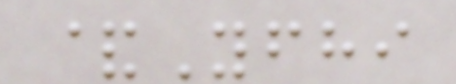&Yfhi
